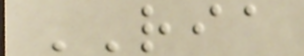RIA
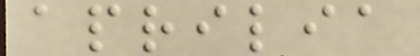aprilia
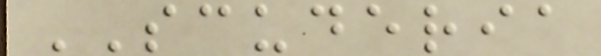SCUDERIA
